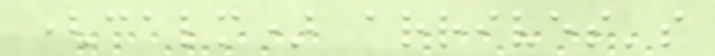(calm) arrives's
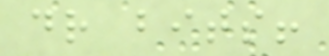dr bits!
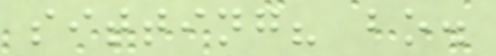sitting? bo.
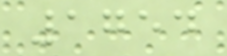1754
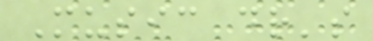Music dr's
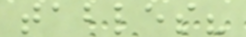tables?
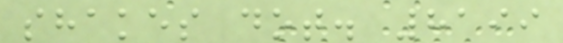shakes dot. 8199
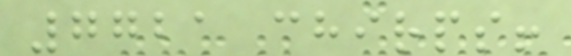7721 chirps!
